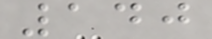140
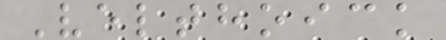Velthoick
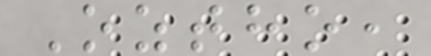Oztho,
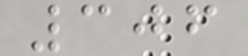306
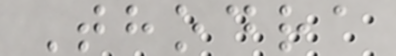Thodra
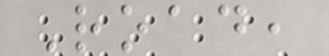Road,
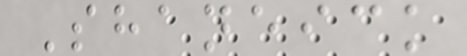Shaneick
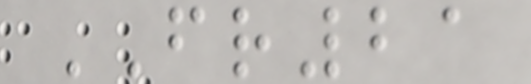FR21
